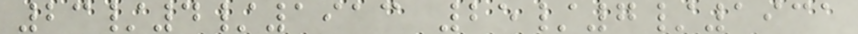23/4/1913 25/7/1931
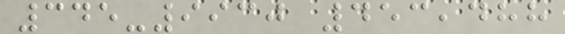345-9930 453,488
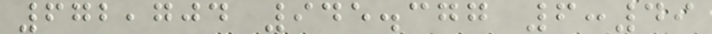672,704 945.377 6:49
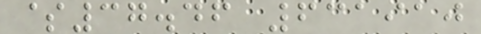$37.46 631910
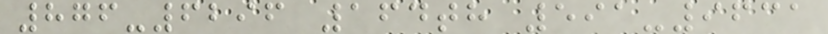876-6296 164th 591-9631
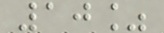10%
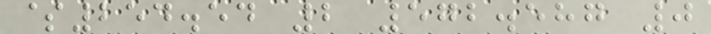$254.54 2 572.587 0
